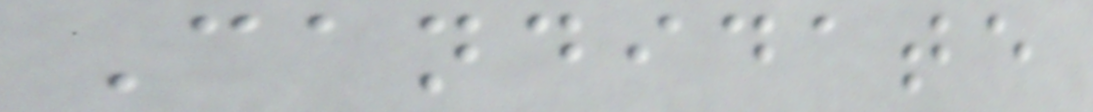Candidate
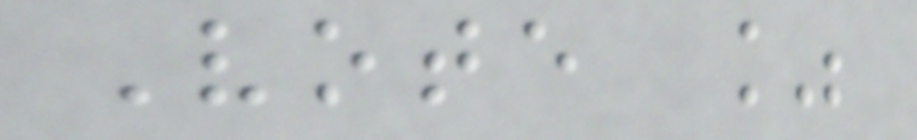Vote %
